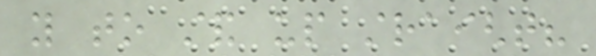you to stand up straight?
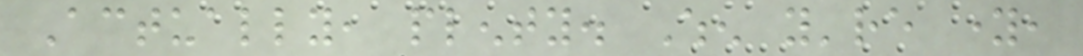Actually, plenty. When you're young,
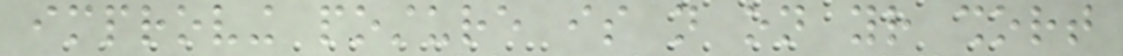improving posture is not on your short
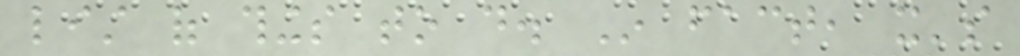list of things to do. In fact, it's
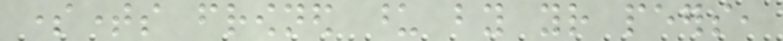sometimes frowned upon by your peers,
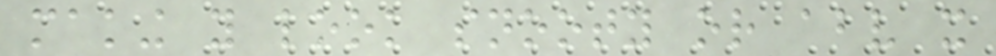making you look snooty or above it
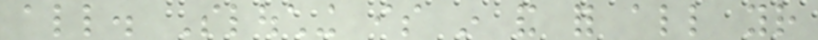all. Slouching is in and for all your
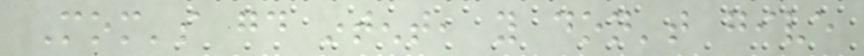Mom's good intent, you don't give
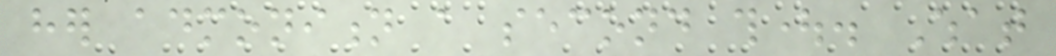her admonition a second thought. What
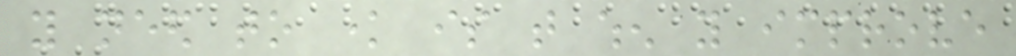you need to know is that when you improve
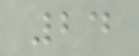24
